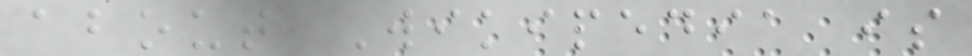about Wikipedia is
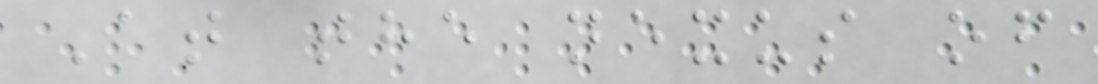At the nexus of
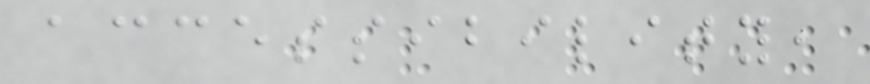accessibility,
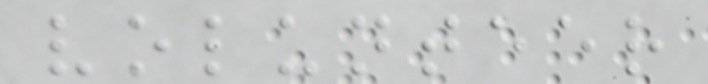volunteer
